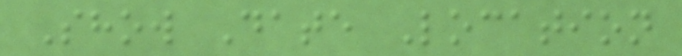Show Date Location
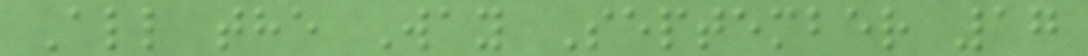All the Way September 17
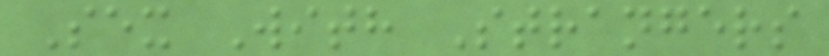Sex With Strangers
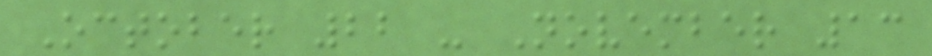October 22 - November 13
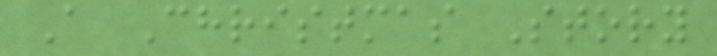A Christmas Story
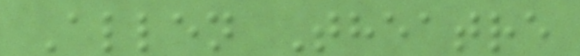Allen Theatre
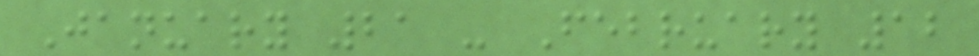January 21 - February 12
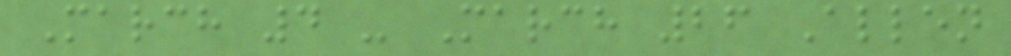March 4 - March 26 Allen
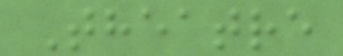Theatre
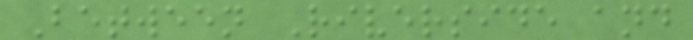Between Riverside and
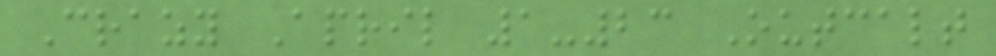Crazy April 1-23 Outcalt
